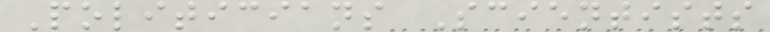Politicians Scientists
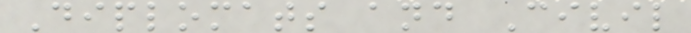Diplomats and Civil
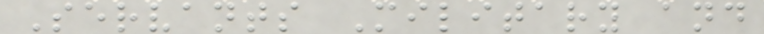Servants Military and
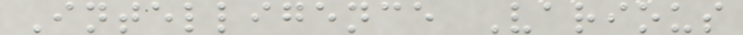Intelligence Various
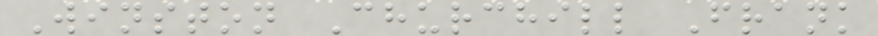Winston Churchill Frank
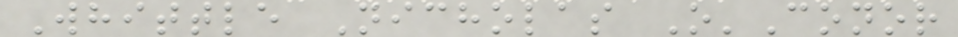Whittle Nicholas O'Conor
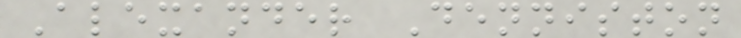Alexander Denniston
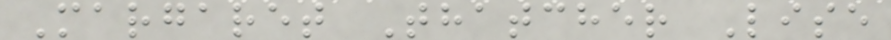Margaret Thatcher Lise
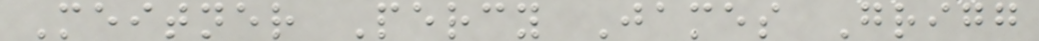Meitner Percy James Grigg
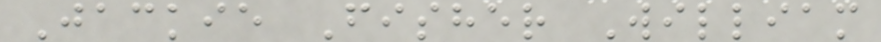Jackie Fisher William
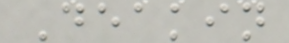Deakin
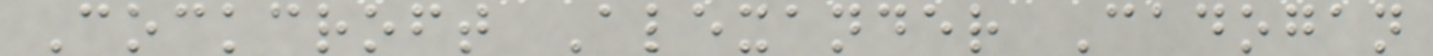Cockcroft Alexander Cadogan
